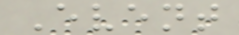Event
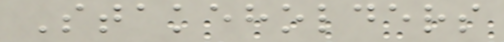Stakeholders
